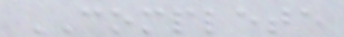COMPLETE
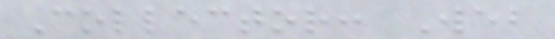Collector: Web
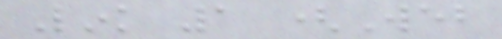Link 1 (Web
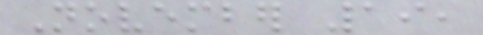November 19,
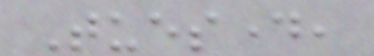Tuesday,
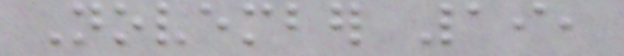November 19,
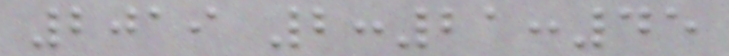2019 2:21:45
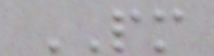PM
